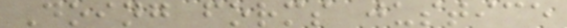Doing forms justice
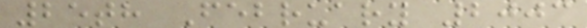25th February 2003
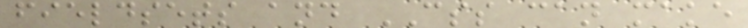fieldsets and CSS can make
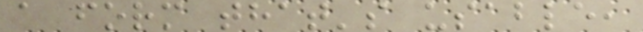a form that's usable,
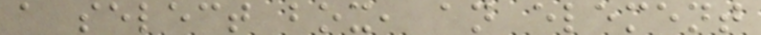a select box, an element
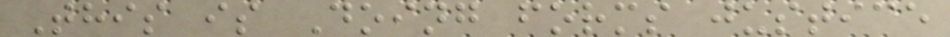This is Doing forms justice
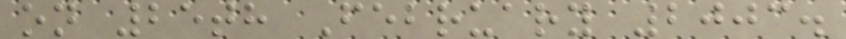on 25th February 2003.
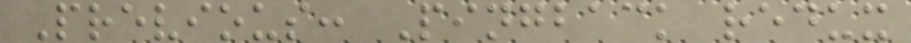Previous: Pingback redux
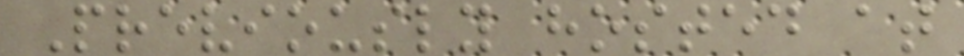Previously hosted at
